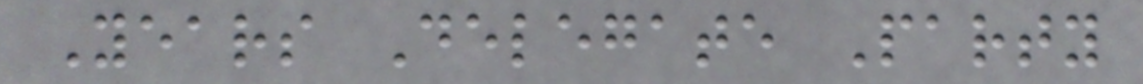Years Delegate Party
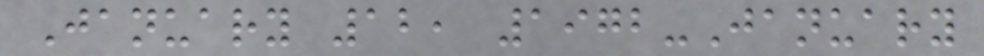January 12, 1972-January
